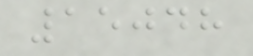15048
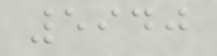5940
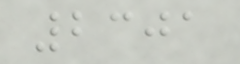2301
